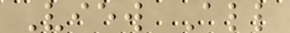View All
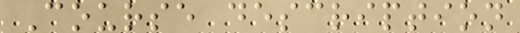Course description
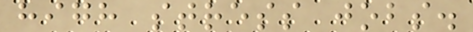high stress jobs.
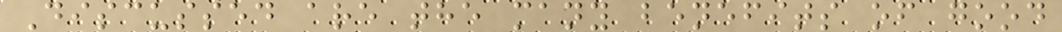Discussed are the many benefits of good
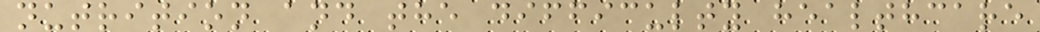nutrition and the difficulty healthcare
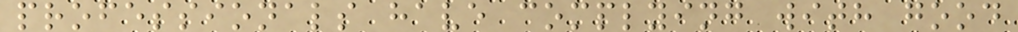professionals have complying with good
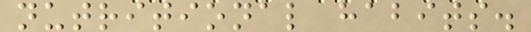nutritional habits.
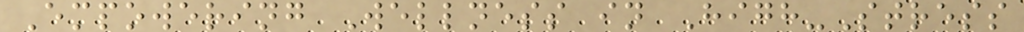Empowering Wellness in High-Stress
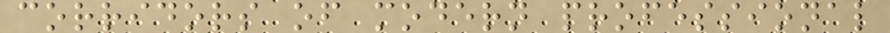corridors of modern professional
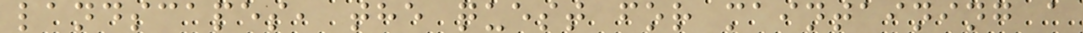landscapes, the quest for maintaining a
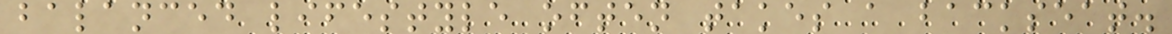balanced lifestyle often takes a backseat.
